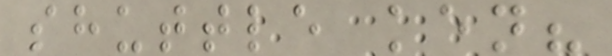shuttle ken?
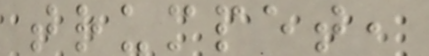trumpet,
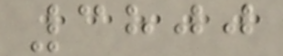3800
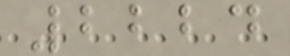2224
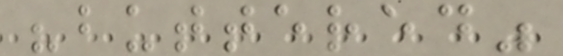"buttered"
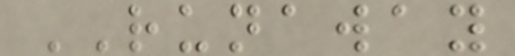RUNAWAY
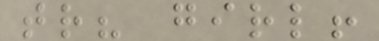tr? girl!
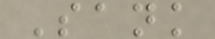Sank
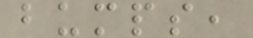bumps,
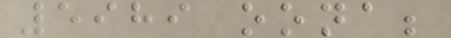5989 oona;
